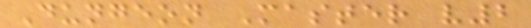Dungeon Master v2
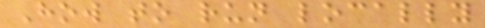How to run locally
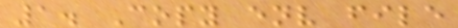1. Copy env file
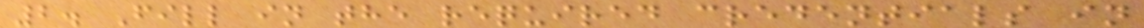2. Fill in the required credentials in
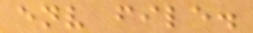env file.
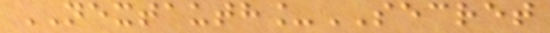NEXTAUTH_SECRET
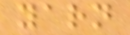yarn
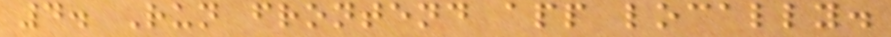4. Run frontend app locally.
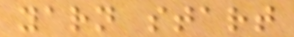yarn start
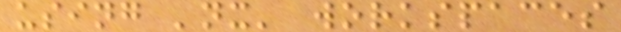using 'nx' workspaces
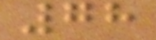78
